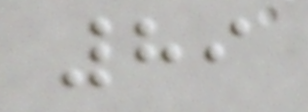89
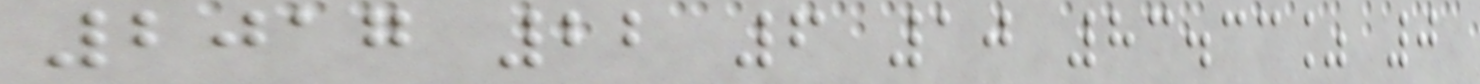2017 22 6 10 83.33% 0
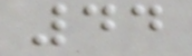44
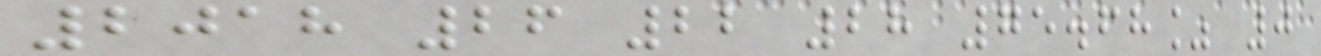2018 26 22 28 75.68% 0
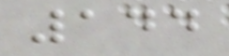144
